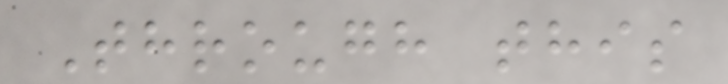Through this
